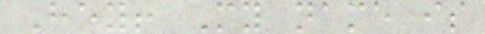Hey! My name is
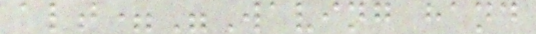alt="Waving hand
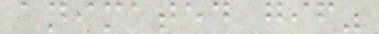animated gif"
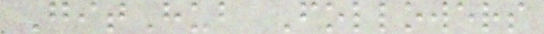GitHub Followers
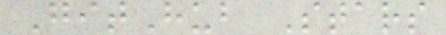GitHub Stars
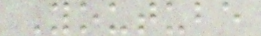Youtube
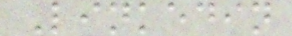Linkedin
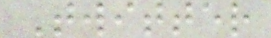Twitter
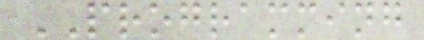PROGRAMMING
